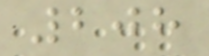208
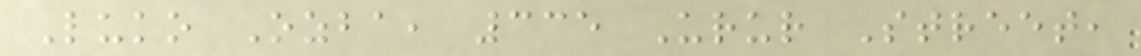Luko Ozba, 335 Urur Street,
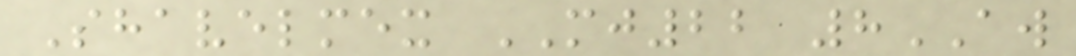Shavelmex MJ22 8AW
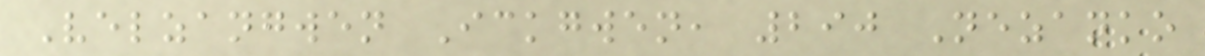Velzangwen Ickgwen, 290 Nezanko
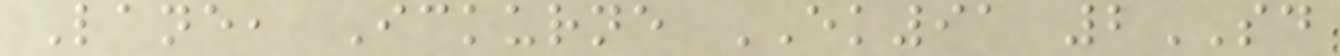Lane, Ickurne EK91 2SD
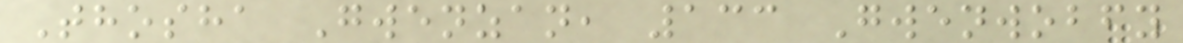Thosha Gwenzan, 133 Gwenwobfy
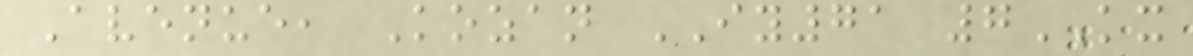Avenue, Kozan IY71 7KX
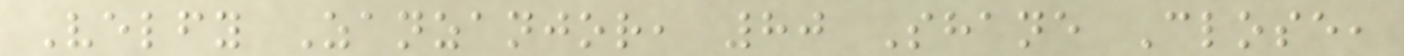Velfy Zanzanjor, 80 Shane Close,
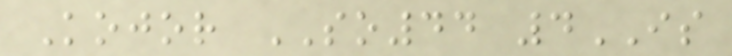Kojor SO44 4IS
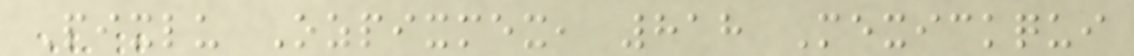Pixlu Ozpixmex, 818 Mexickqui
